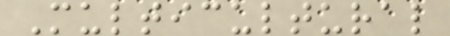Multicultural
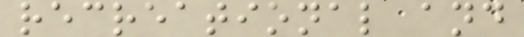recreational and
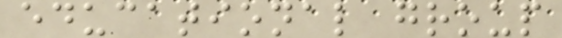educational group
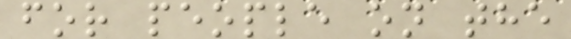for people on the
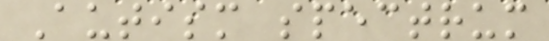Autism spectrum
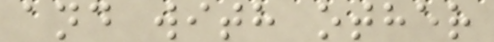and with other
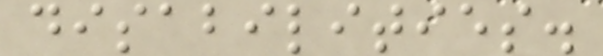disabilities.
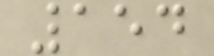154
